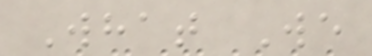What We
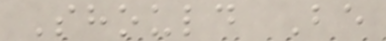Should Be
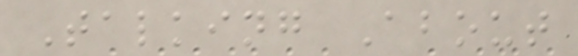Talking About
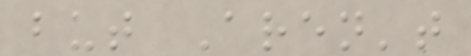but Aren't
